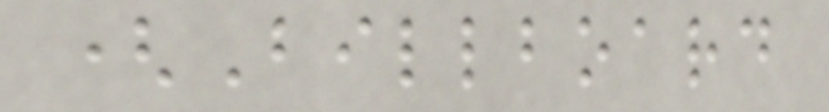(Billboard
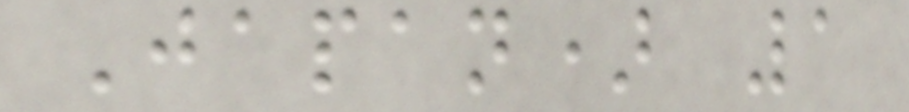Japan) 1
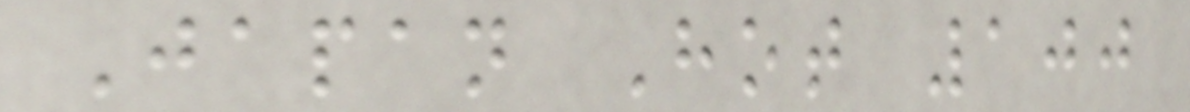Japan Hot 100
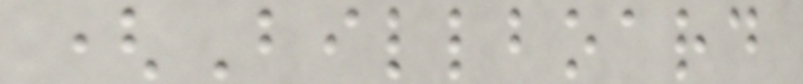(Billboard
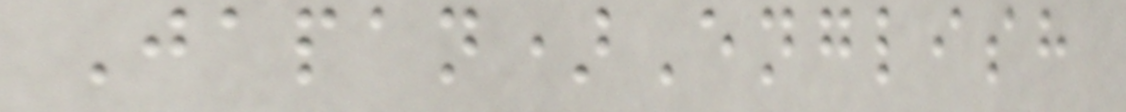Japan)English
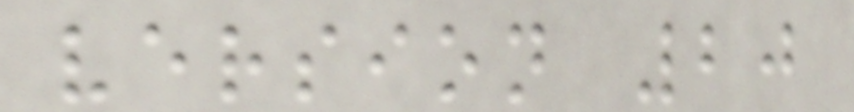version 20
